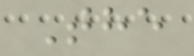The
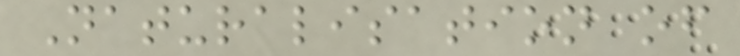Naturalisation of
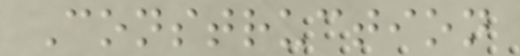Construction
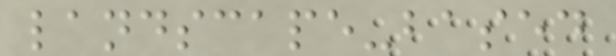landscape-based
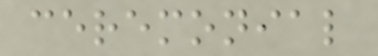ceremonial
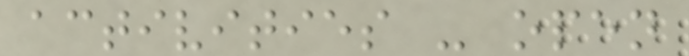activities - open
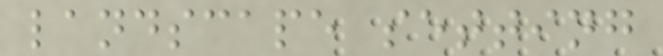landscape setting
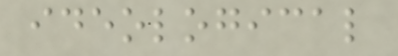ideological
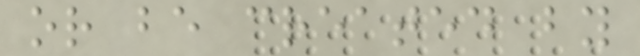or be created by
